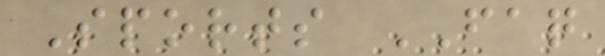Sports FAQ
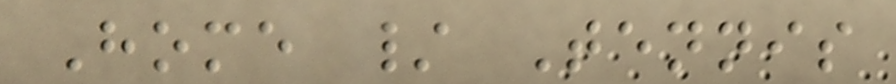Home / Tennis
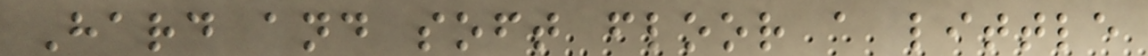Hard and soft floor a little
